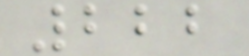222
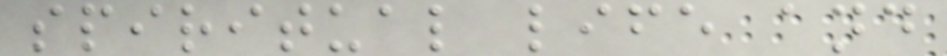spiritual life and
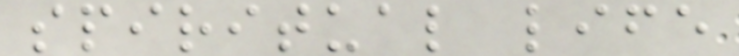spiritual life
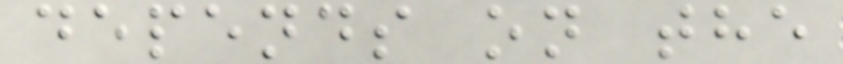depends on the
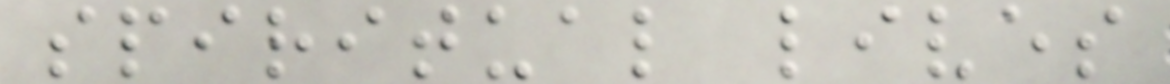spiritual lives
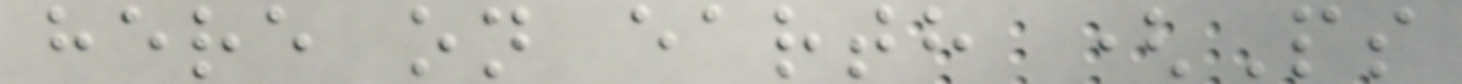here on earth (Ps
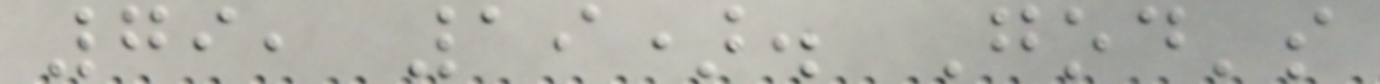79, 19). God's
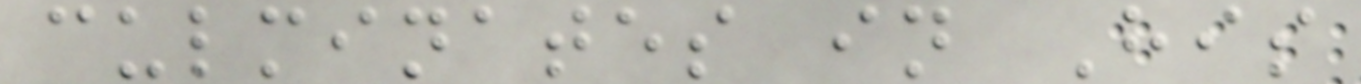culminates in His
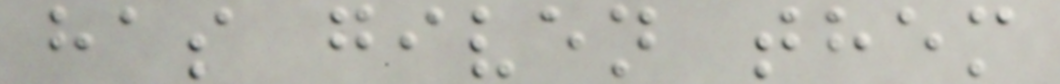has given them
